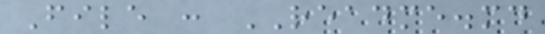File : README.md
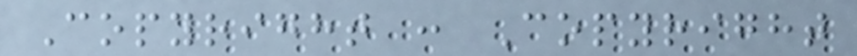Copyright : Copyright
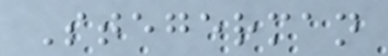Stegerman
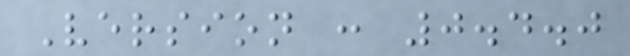Version : 0.4.0
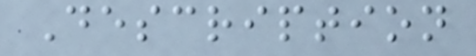Description
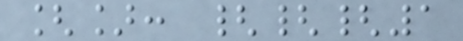[]: {{{1
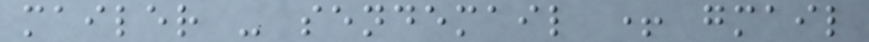mailer - sendemail + gmail
